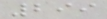299
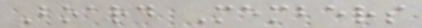Board Members
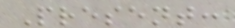Present:
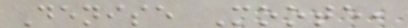Denise Moote,
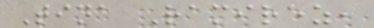Tina Ramirez,
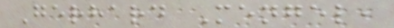Gerhard Mengel,
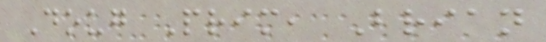Doug Prim, Brian
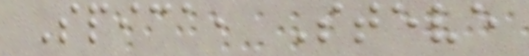Spica, Steve
